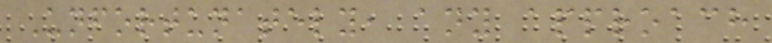Unfortunately, any approach
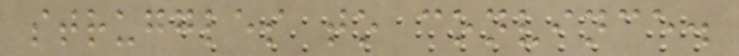struggles to convince.
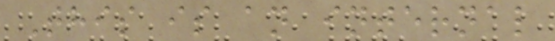This is an internal
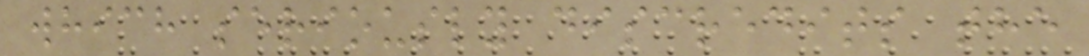which seriously discredits the
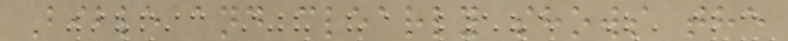Bible and clearly shows the
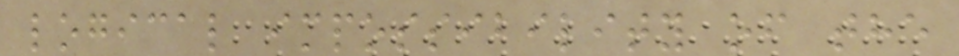logical impossibility of the
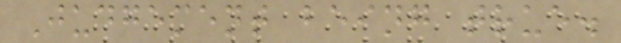Judgement being true.
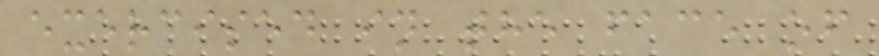exercised in the face of
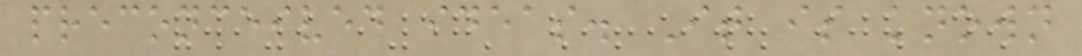preconceived ideas. It is known
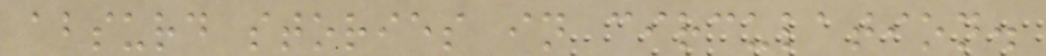absurd stories in circulation.
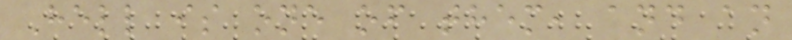Hell is one of them, and an
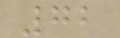72
